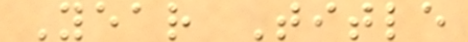Year Title
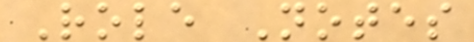Role Notes
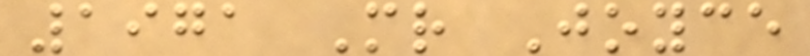1971 Mr Joyce
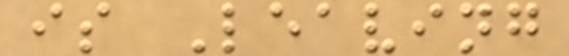is Leaving
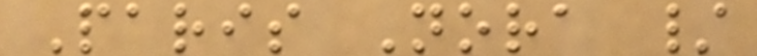Paris Nora /
